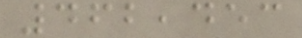462,453
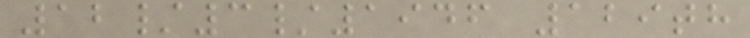12/3/1946 129th
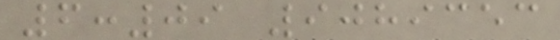6:09 9089353
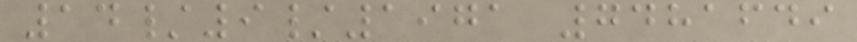14/9/1971 7481649
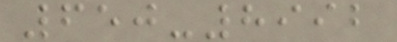650-8992
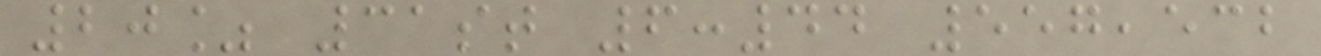20% 31st 6:44 557,532
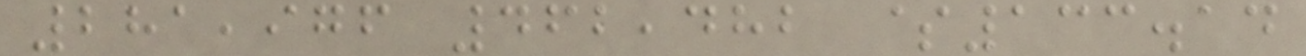281,976 462,482 $133.14
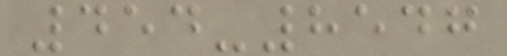454-8547
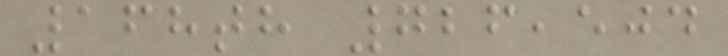168th 726,504
